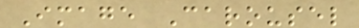Image Carousel
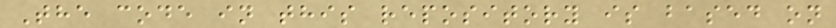The code in this repository is based on
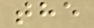the
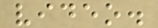video.
